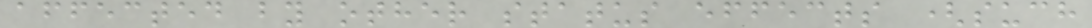affected by other status effects (such
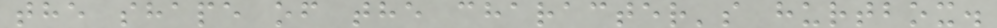the shape of the character's hurtbox.
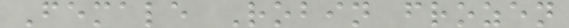Female Robin frozen
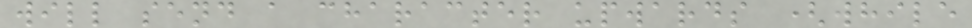will send a character upwards (while
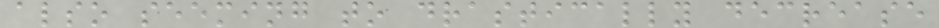also seeming to drastically decrease
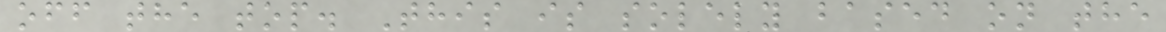off the top. This is solely based on the
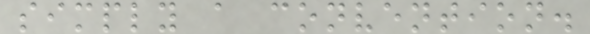simply a convention.
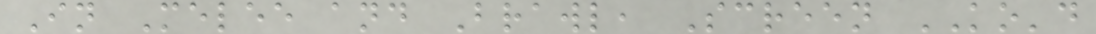In Melee and Brawl, Screen KO'd
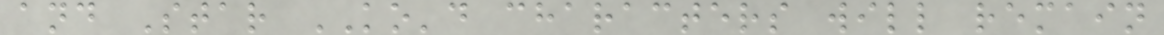and Star KO'd characters will remain
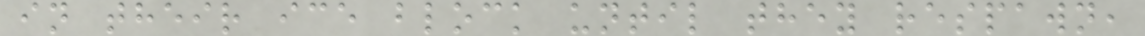in their ice block until they respawn,
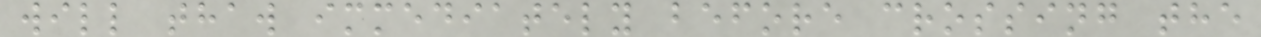will thaw immediately before crossing the
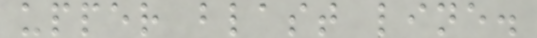upper blast line.
